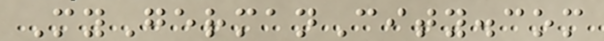MyGermanCity.com
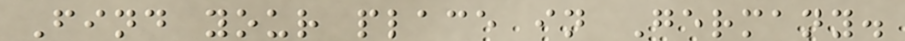Find your place in Germany.
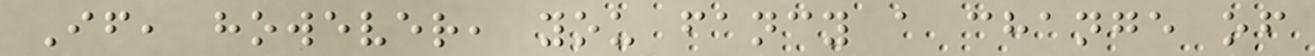If, however, you fancy a change of
